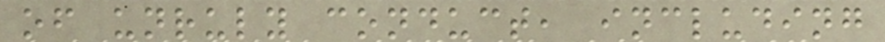of unruly conduct, including
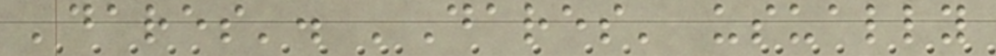'dares'. 'Dares' usually
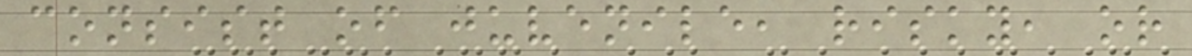consist of juvenile, risky, or
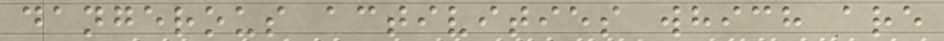dangerous activities which are
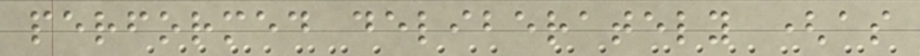performed deliberately (as
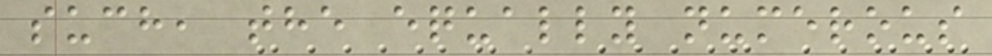such, the equally numerous
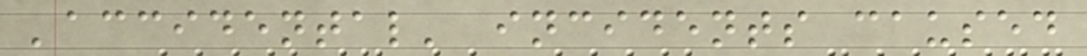'accidental' incidents caused
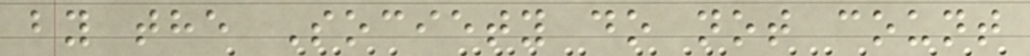by the Society do not count
